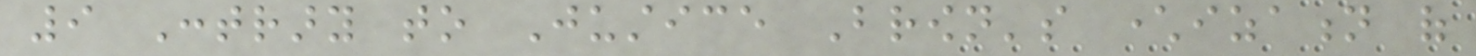9 Contrary to Justice Brown's characterization of
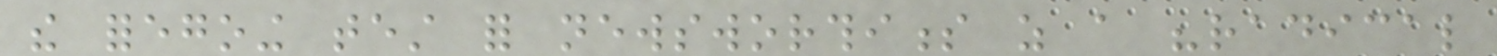the foregoing test for newsworthiness as a "radical
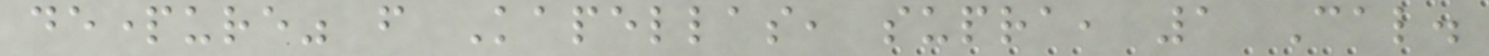departure" from Kapellas, supra, 1 Cal.
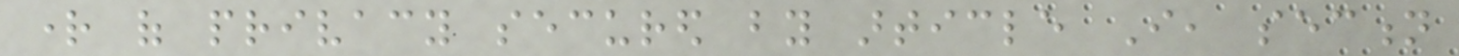right of privacy secured by article I, section
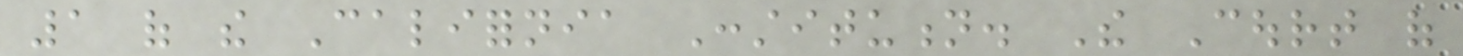1 of the California Constitution. The Court of
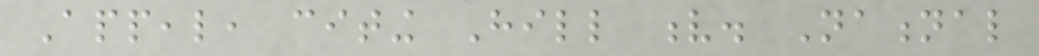Appeal, citing Hill v. National
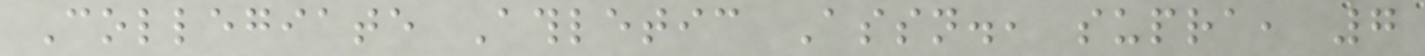Collegiate Athletic Assn., supra, 7
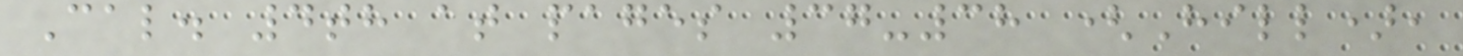Cal. 4th at pages 37-38 (Hill),
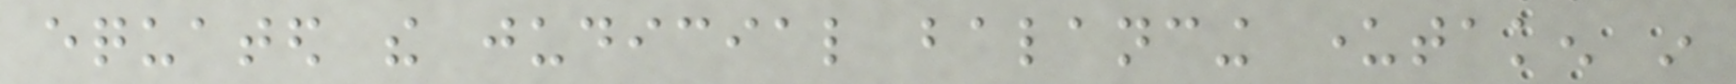equated the judicial balancing undertaken in
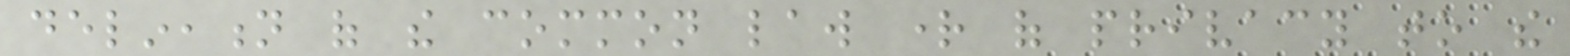delineation of the common law right of privacy to the
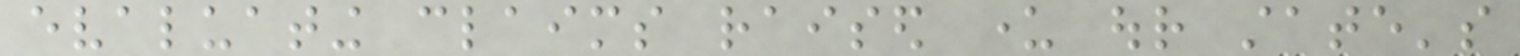evaluating claims raised under our state's
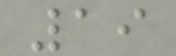19
